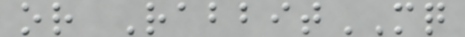or RabbitMQ
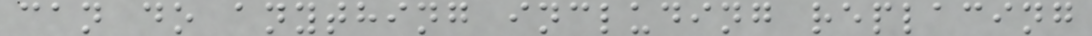can do anything including replacing
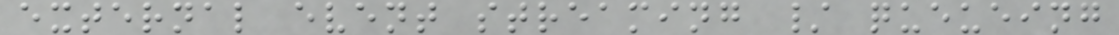external event streaming / queueing
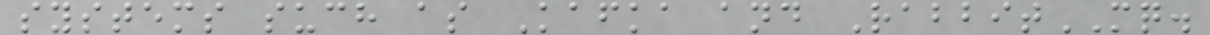systems such as Kafka and RabbitMQ.
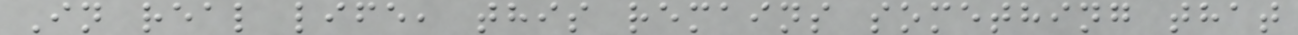In real life, this remains something that
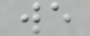we
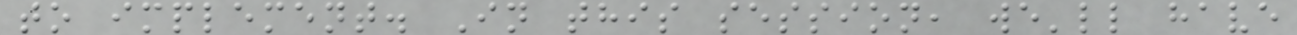to implement. In this session, we'll have
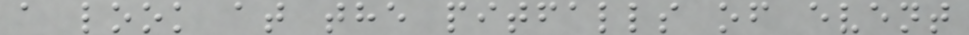a look at the pitfalls of event
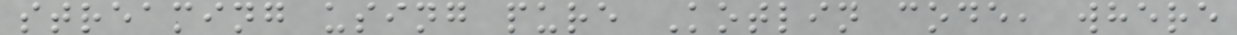streaming using pure Kotlin code, where
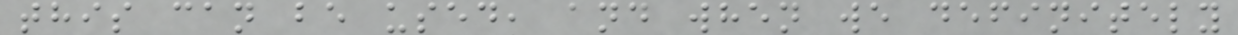this can be used, and when we definitely
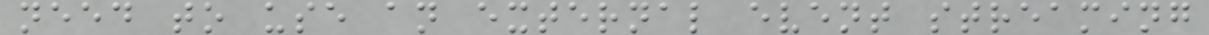need to use an external event streaming
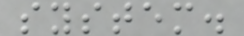system.
